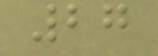27
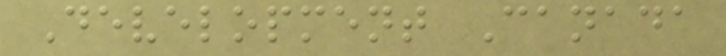Development Canada
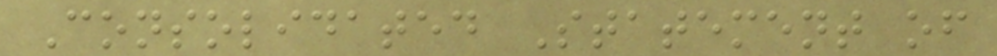Consolidated Statement of
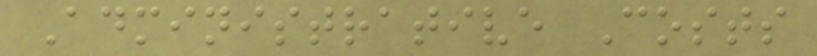Administrative Costs
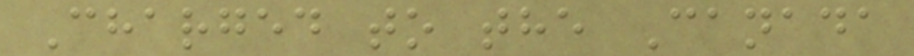Charged to the Canada
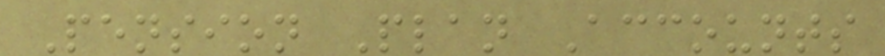Pension Plan Accounts
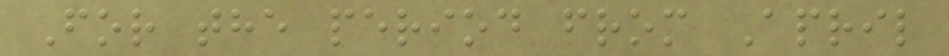For the period from April
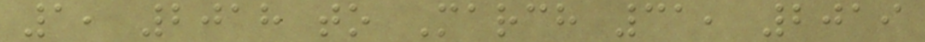1, 2018 to March 31, 2019
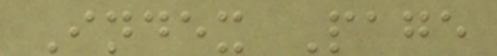Index Page
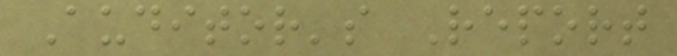Auditor's Report
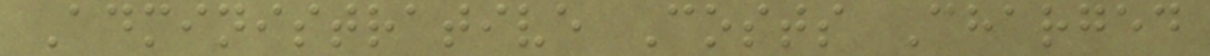Administrative Costs Charged
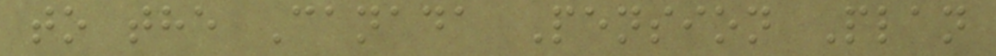to the Canada Pension Plan
